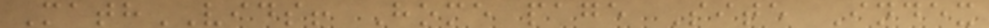MathVIDS! Home page Site Index
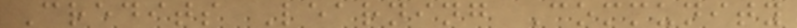Credits Learning Community
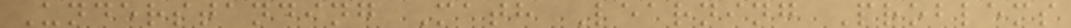Understanding Math Learning Problems
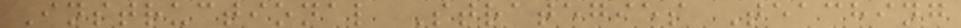Instructional Strategies Teaching
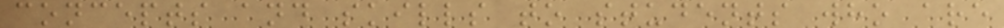concepts and skills to students who are
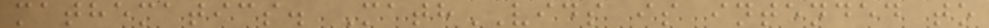mathematics. MathVIDS is intended to
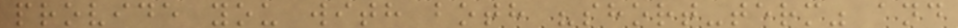provide you with both "short-term" and
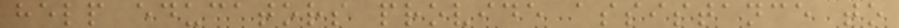help educators provide assistance to
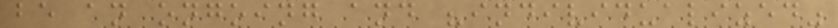be an ongoing and "individualized"
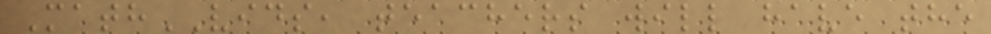MathVIDS, teachers will have the
